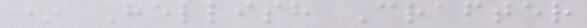* Hellish Crafter
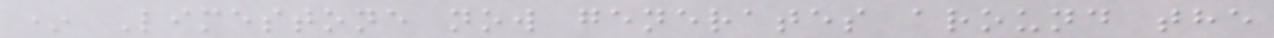* Limestone now generates around the
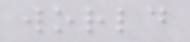world
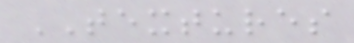TEXTURES
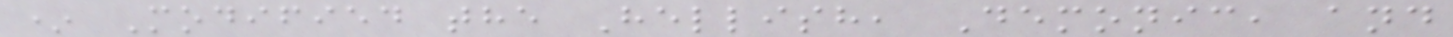* Modified the Hellish, Demonic, and
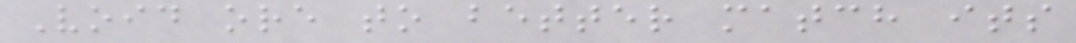Void ore to better match its
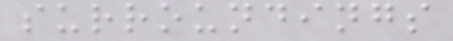surroundings
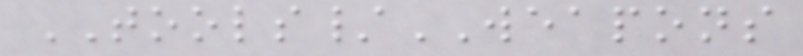TOOLS/WEAPONS
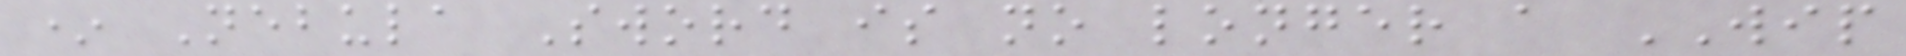* Nebula Sword is no longer a WIP
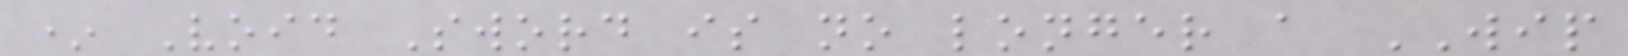* Void Sword is no longer a WIP
